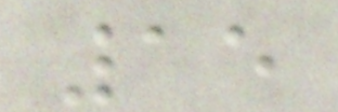15
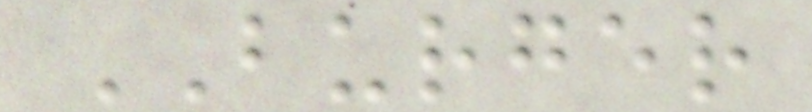BURGER
